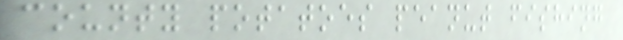county potatoes peanut fishing
